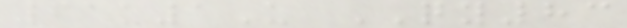61u1U QY83
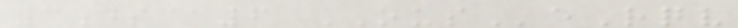3ds@6 OUSeRqv
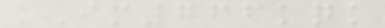kIm766kqk
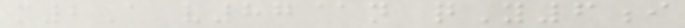m2A v87@n qY6i
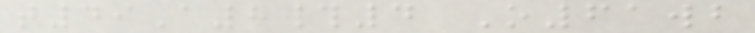t49A8#4 O61wb
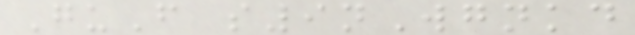GuF s9nWgnkd
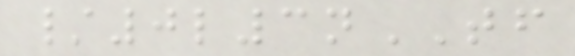/0l3nTF
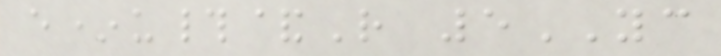e*u#&R 5YC
